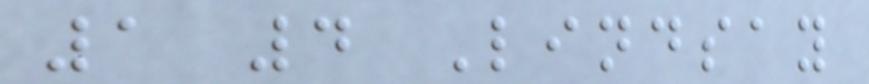1 4 Lindsay
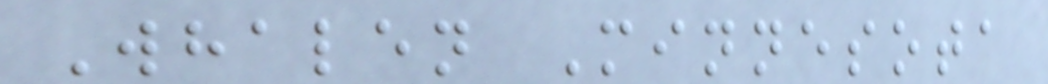Whalen Minnesota
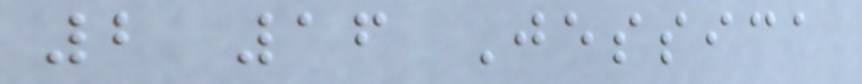2 16 Jessica
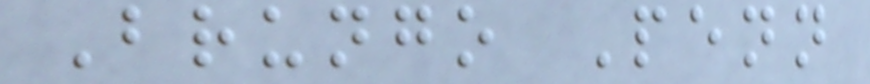Brungo Penn
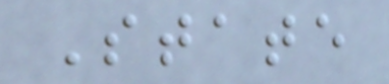State
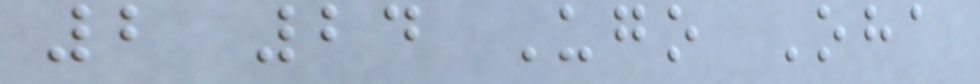2 24 Ugo Oha
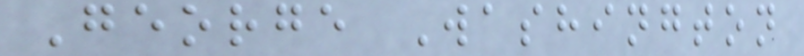George Washington
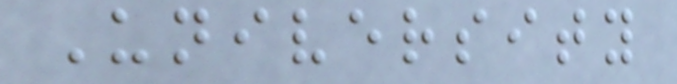University
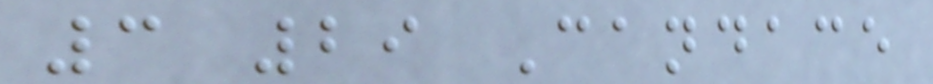3 29 Candace
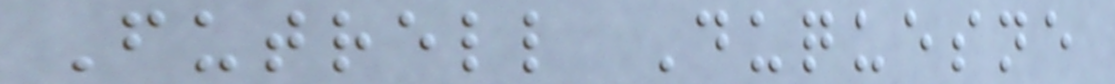Futrell Duquesne
